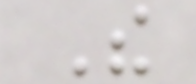The
